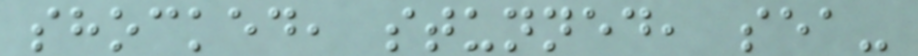shocked, stunned, sea-
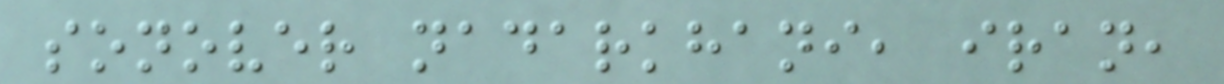sonover nadarkhani, iran,
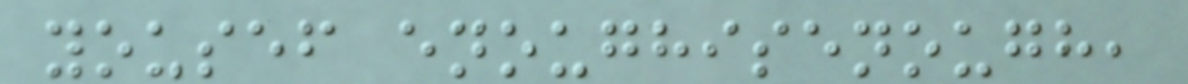yousef enoughisenough,
